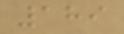189
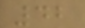42
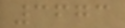3673
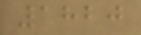1820
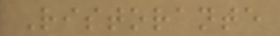Ristorante
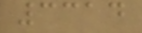3314
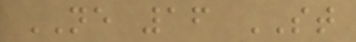NE 16 ST
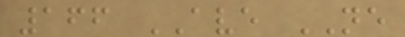166 AVE NE
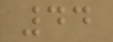44
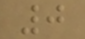0
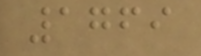1769
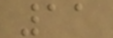11
